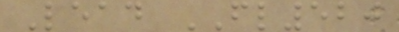Lead FL520
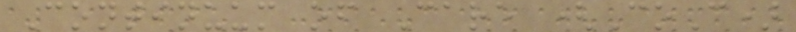Continuum of Care (CoC)
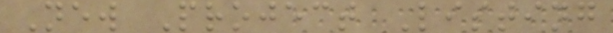New Project Listing
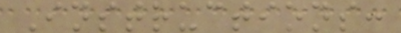Instructions:
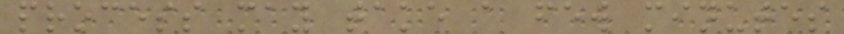process may take a few minutes
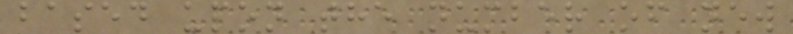based upon the number of new
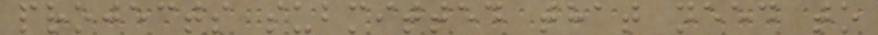projects submitted that need to
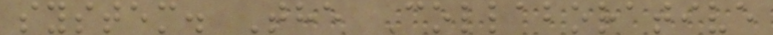system. The Collaborative
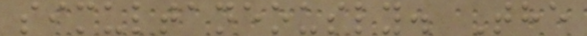simultaneously. The
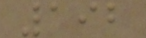192
